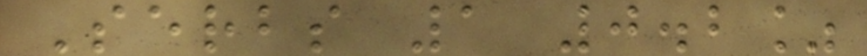Serbs 1 0.2%
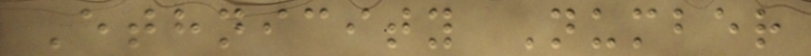Ethnicity Number
